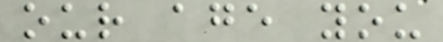our age you
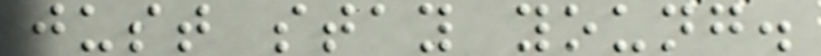just stay young.
